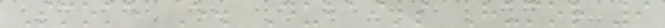Smoke E. Dubai's Humor 9
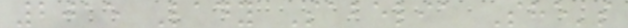2015 Lady Sabelia She's
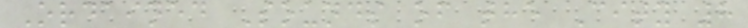Ordained Sounds of the City 8
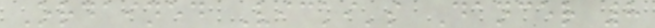Ordained Vicki's Dancer 8
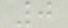0
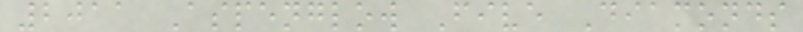2011 Aspenglow Five Diamonds
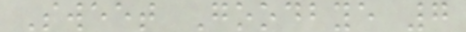Sweet Goodbye 7
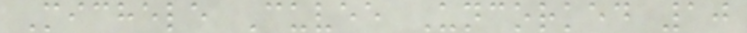Michele Cuvee Uncorked 10
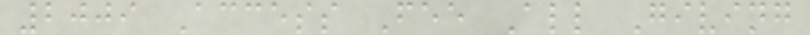2009 Access Fee All Giving
